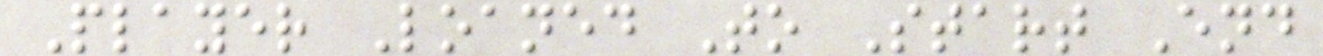Player Loaned To Start End
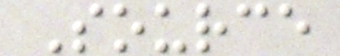Source
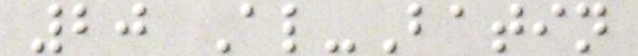20 Al-Batin
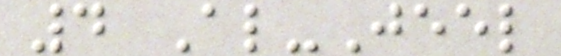4 Al-Jeel
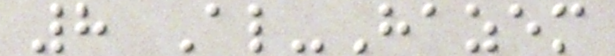8 Al-Hazem
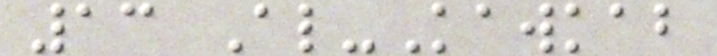13 Al-Kawkab
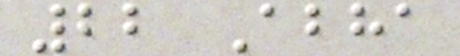22 Abha
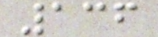136
